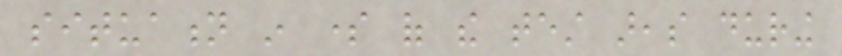situation in some of the test areas during
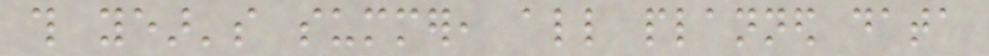this year's summer, all planned data
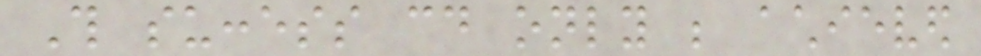This success could only be achieved
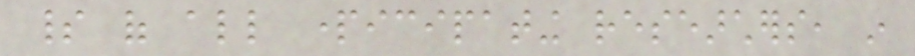spirit of all participating researchers, in
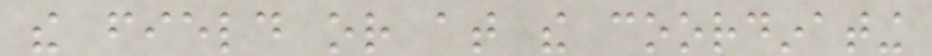the field or at the coordinating
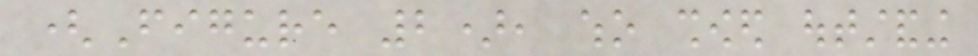(Figure 2), who showed outstanding
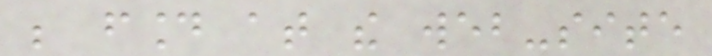be found at the web-site
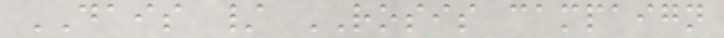DAIS / ROSIS campaign
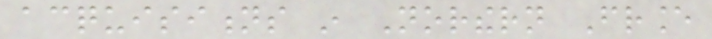acquisitions in Northern France
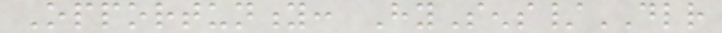Opportunity: HySens/DLR
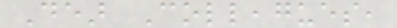Dear Colleagues,
